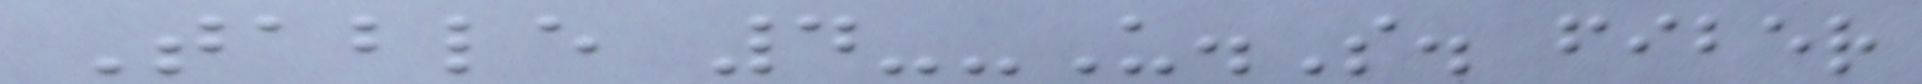Table 4--U.S. fiber
